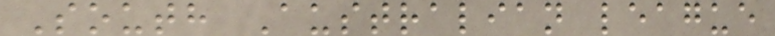South Australian league
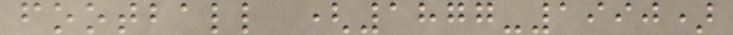football (1877-1990)
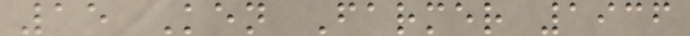15 Ken Farmer 1936
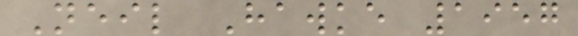Neil Hawke 1957
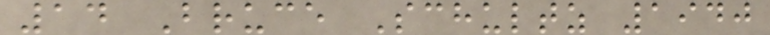14 Bruce Schultz 1940
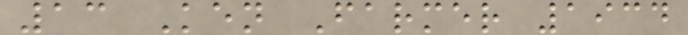13 Ken Farmer 1934
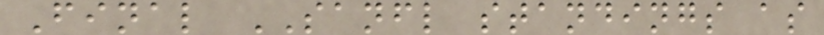Final SANFL standings as
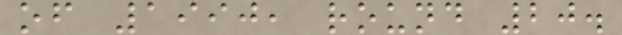of 1990, round 20.
